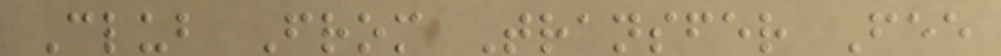Club From Transfer Fee
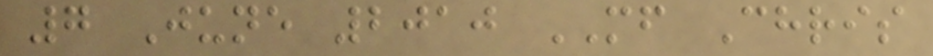7 June 2010 MF Chris
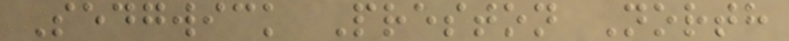Sedgwick Preston North
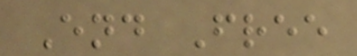End Free
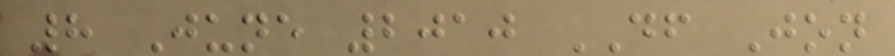8 June 2010 DF Jon
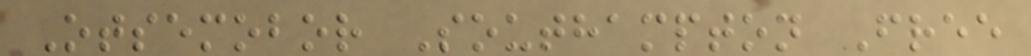Otsemobor Southampton Free
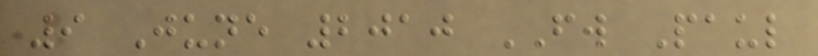9 June 2010 FW Paul
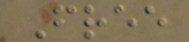Free
